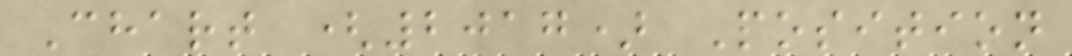Chart (2017) Position
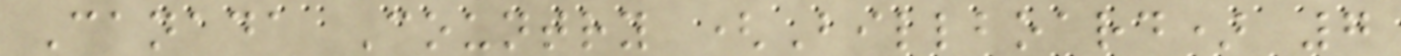Canada Country (Billboard) 7
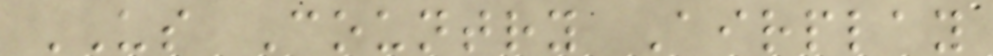US Country Airplay
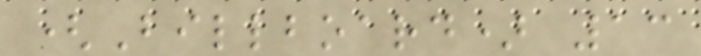(Billboard) 13
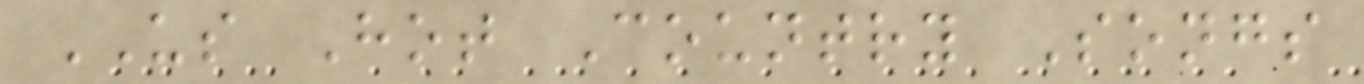US Hot Country Songs
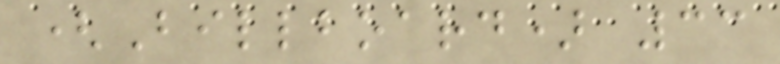(Billboard) 33
